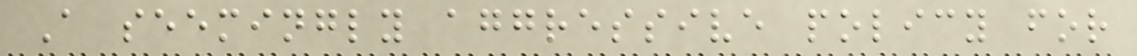A seemingly aggressive policy for
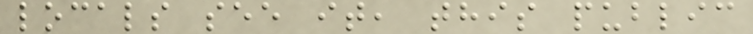locals see it, this public
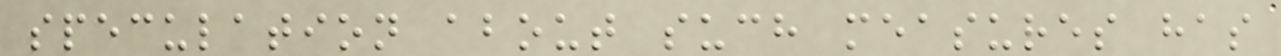speculation about such measures has
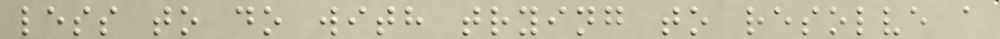less to do with trying to resolve a
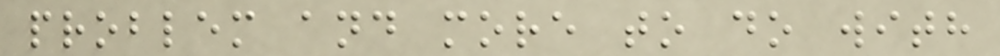problem and more to do with
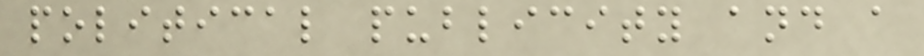political publicity and a
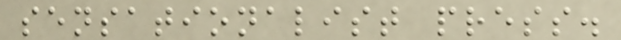sensationalist press.
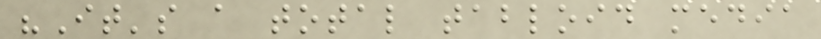"It's a total tabloid media
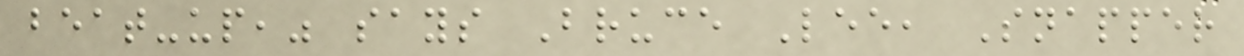beat-up," says Bruce Lee, Snapper
